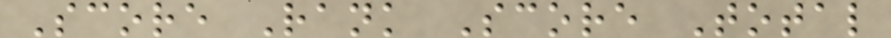Score Rank Score Total
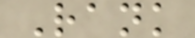Rank
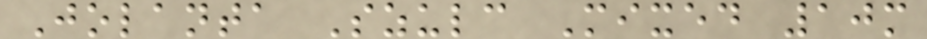Jolanta Szulc Mixed 10m
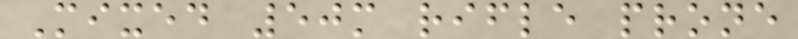Mixed 50m rifle prone
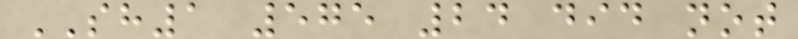SH1 575 24 did not
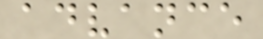advance
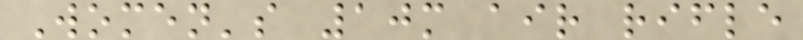Women's 10m air rifle
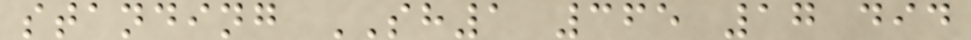standing SH1 365 17 did
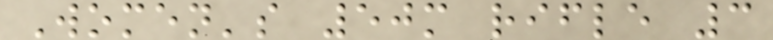Women's 50m rifle 3
